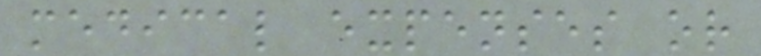medical expenses or
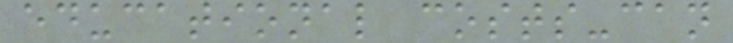educational costs-can
